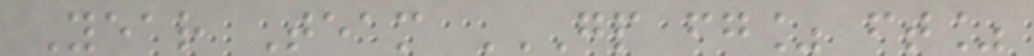Year Team GP FG% FT%
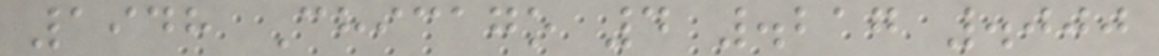1948 Chicago 4 .217 .000
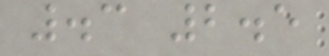.3 2.5
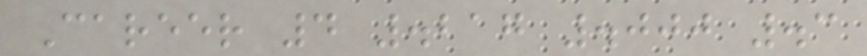Career 4 .217 .000 .3
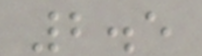2.5
